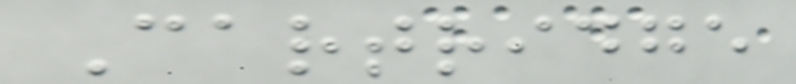Cartridge
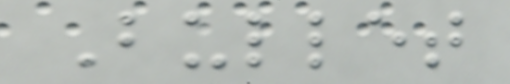Bullet
